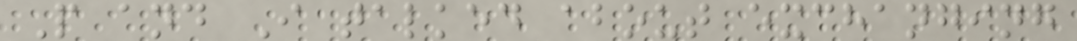P and I talked about exchanging
